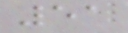51
